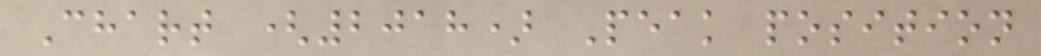Chart (2018) Peak position
